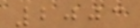2003
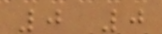0 0
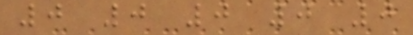0 0 0 0 0
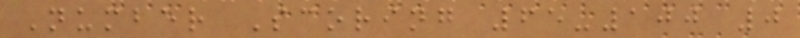Number Scoring 65-100 0
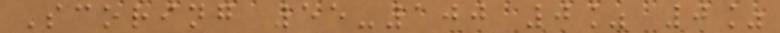Scoring 55-100 0% 0%
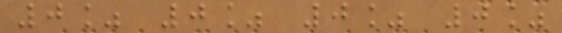0% 0% 0% 0%
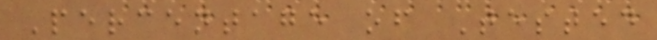Percentage of Tested
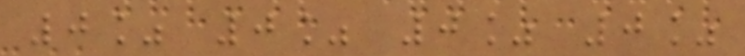0% 0% 0% 0%
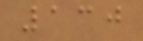130
